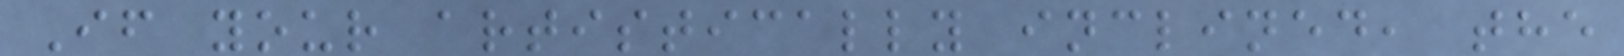If your artistically inclined, the
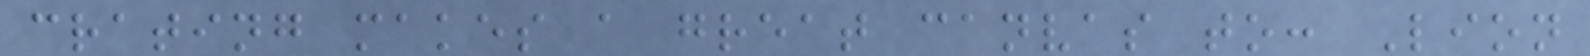crating makes a great canvas to: Lion
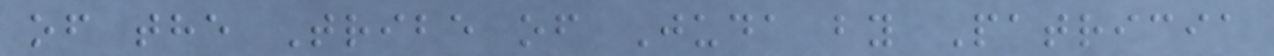of the Tribe of Juda by Patricia
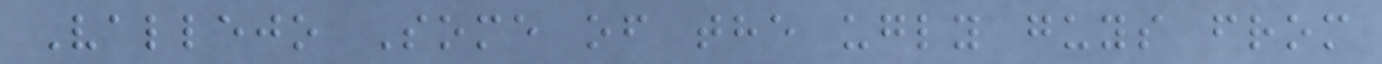Vallejo Some of the ugly guys from
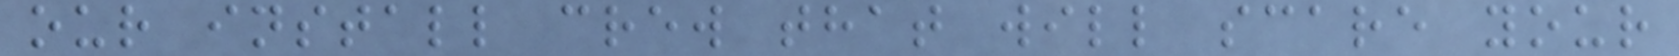our install crew that will scare your
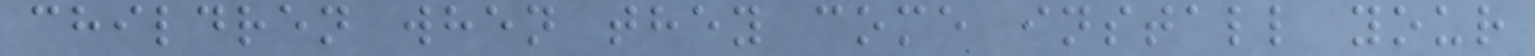children when they come install your
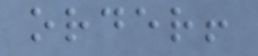order!
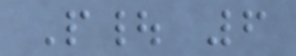P| 6
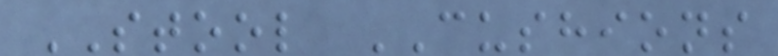STOOL CUSHIONS
